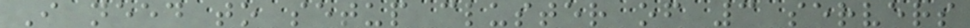I need to setup cluster of 3 servers
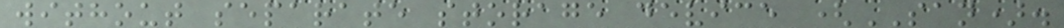without separate storage device (SAN).
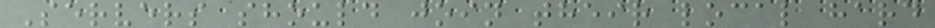Servers should join their local hard
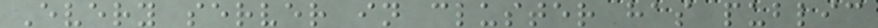Every server in cluster has public
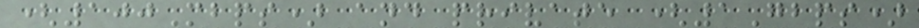(100Mbps) and private (1Gbps)
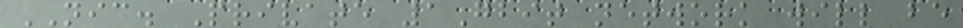NIC. Private 1Gbit network will be
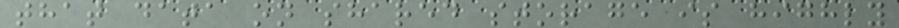that data on shared storage is highly
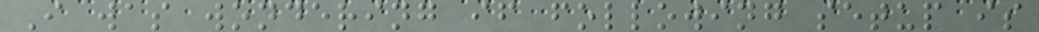I was wondering if following setup is
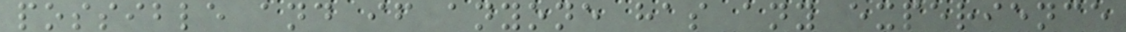possible and if anyone has any experience
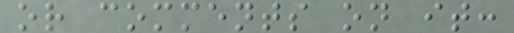or comments on it:
